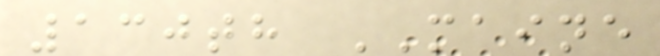130th MAINE
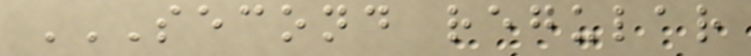SECOND REGULAR
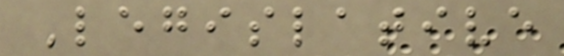Legislative
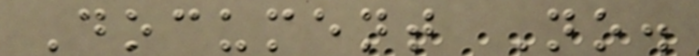Document No.
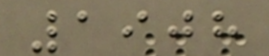1908
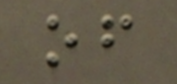of
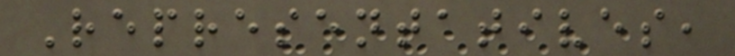Representatives,
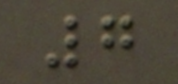7
